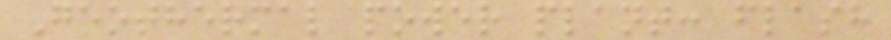Geothermal power plant: flash
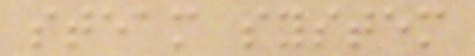steam system
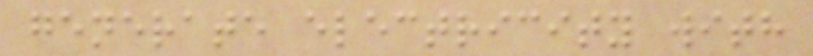generate electricity with
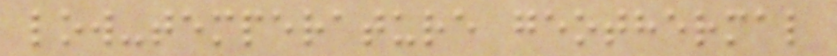low-temperature geothermal
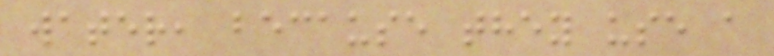water, because they use a
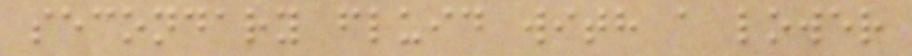secondary fluid with a lower
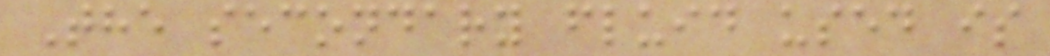The secondary fluid used is
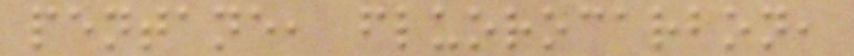pentane, fluorocarbon,
